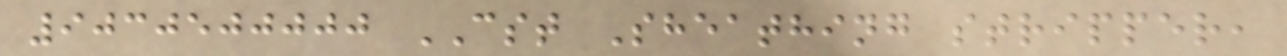9030500000 CST Sheathing stripper,
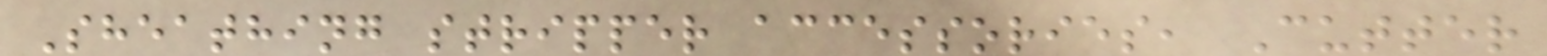Sheathing stripper accessories, Cutter
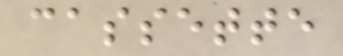cassette
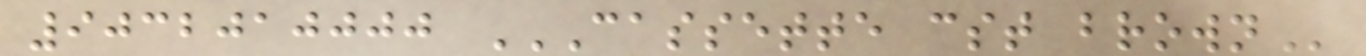9032010000 CASSETTE CST BROWN
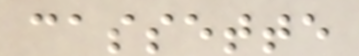cassette
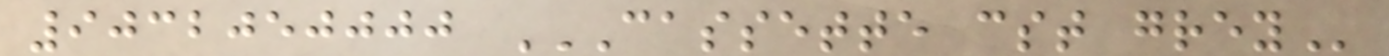9032050000 CASSETTE CST GREY
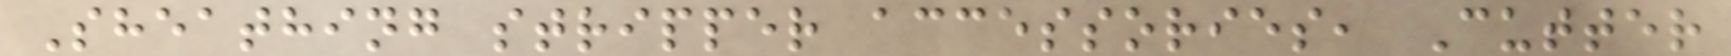Sheathing stripper accessories, Cutter
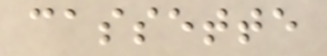cassette
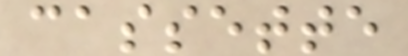cassette
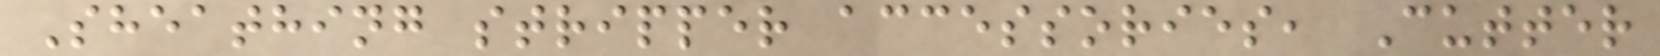Sheathing stripper accessories, Cutter
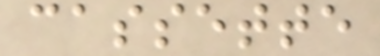cassette
